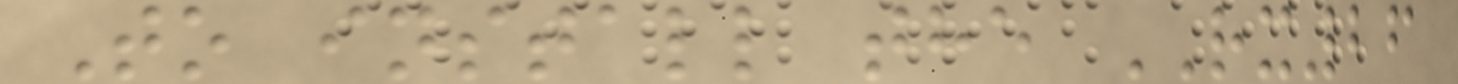To install the RX26
